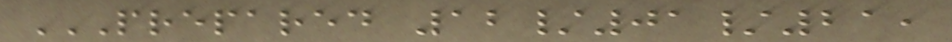PREPARED 12/01/21,
